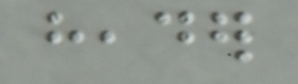header
